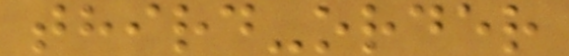third-order
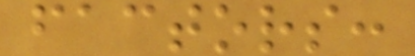factors:
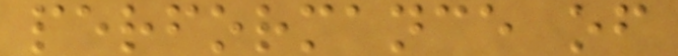performance of
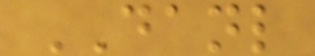DANL
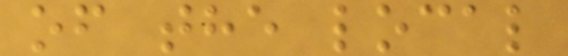of the local
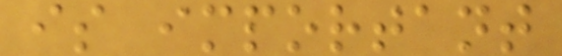is important
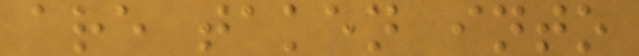are taken into
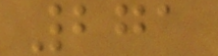271
